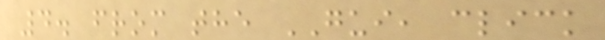4. from the GUI, click
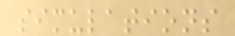simulations
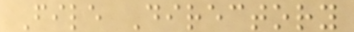File Directory
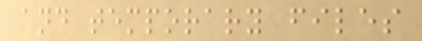and temporary files
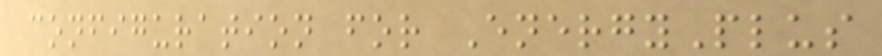configuration for EnergyPlus
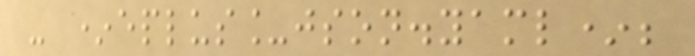- *eplus_json.yaml*;
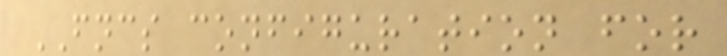FNCS configuration for
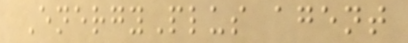EnergyPlus agent
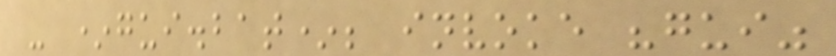- *gui.bat*; invoke "gui"
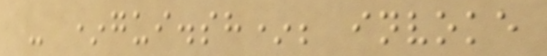- *gui.sh*; invoke
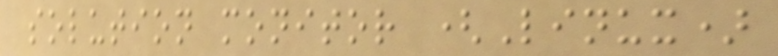solution monitor (Linux)
